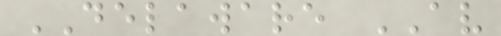DELAWARE AV
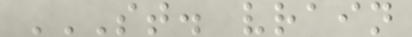ST. VRAIN
